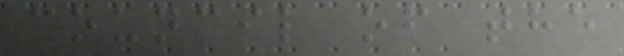council of the
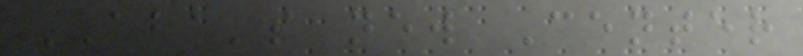ABA's new Center
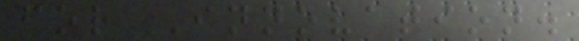for Innovation.
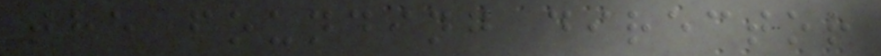the founding director
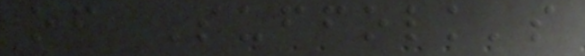of Suffolk's
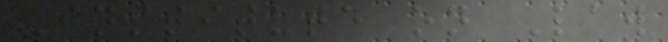Institute on Law
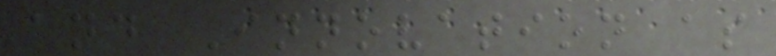and Innovation as
